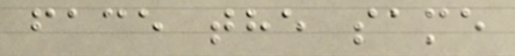face the same
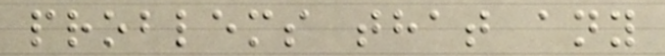problems that any
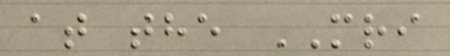at the MRI
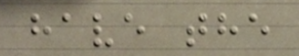have the
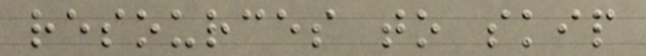resources to skip
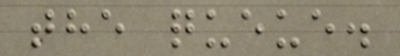the queue.
